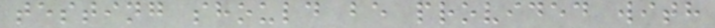testing should be provided with
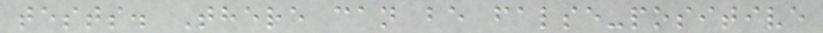tests. There can be false-positive
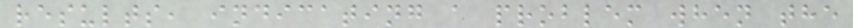results, indicating a problem when the
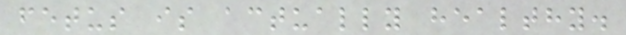fetus is actually healthy.
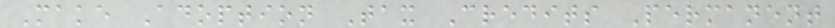Make Adoption Tax Credits Permanent
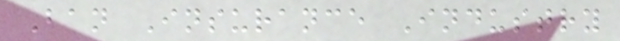Ban Insurance Industry
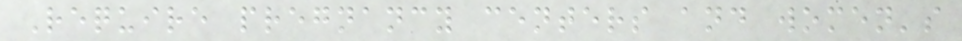Require pregnancy centers and women's
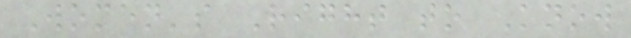Women's Right to Know
